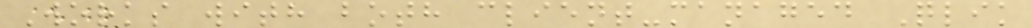Works with both client-managed Qlik
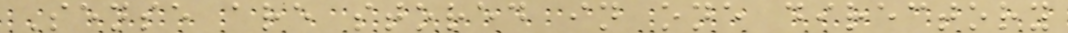Sense are stored in one directory
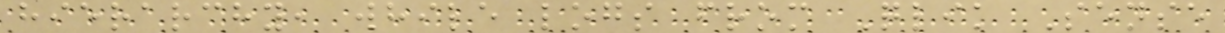hierarchy, while logs from Qlik Sense
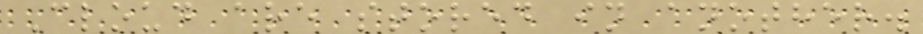Cloud are stored in another.
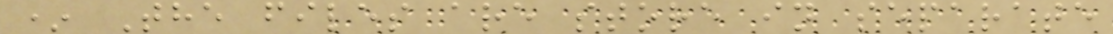* The files are store in separate
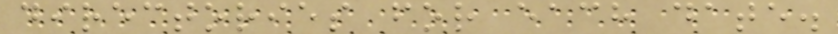directories for each date.
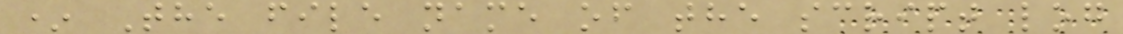* The file name of the script log
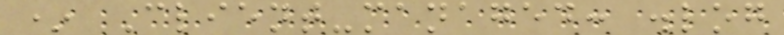* Client-managed: .log
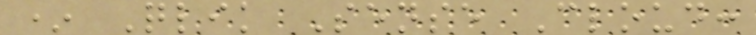* Qlik Sense Cloud:
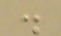.
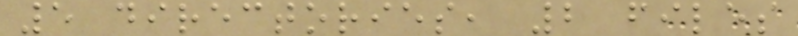5 directories, 2 files
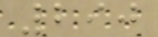290
